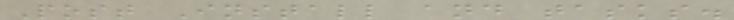Post Install and tasks.
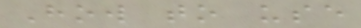How to use
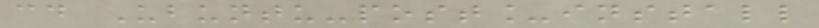cd Ubuntu-post_install
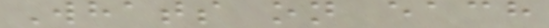Whats on each
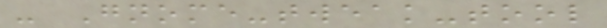- Gnome-tweak-tool
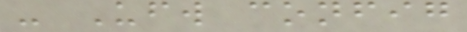- Ufw config
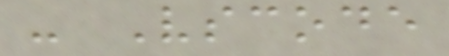- Vscode
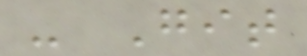- Git
